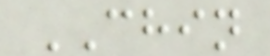CHIN
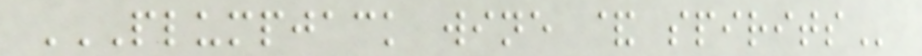PLUMPJACK WINE & SPIRITS
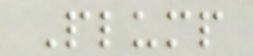Plump
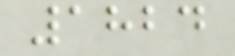1824
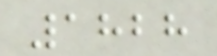1828
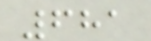681
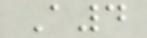A4
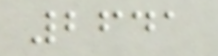2641
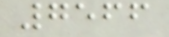7566
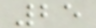25
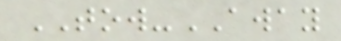TOW-AWAY
